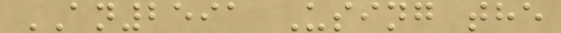AN2591 Using the
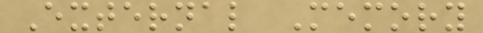External Memory
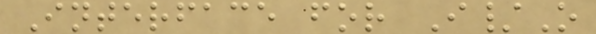Interface for I/O
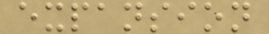expansion
